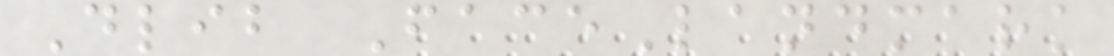Dlib FaceLandmark
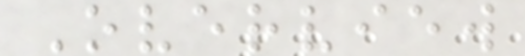Overview
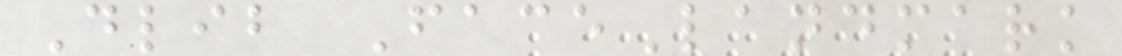Dlib FaceLandmark
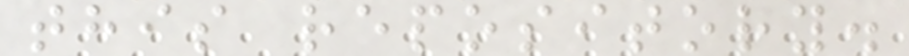this repository.
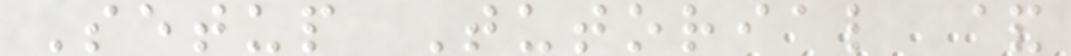Setup Tutorial &
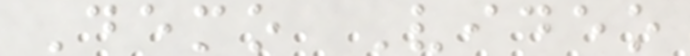Demo Video
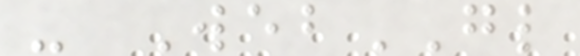- WebGL
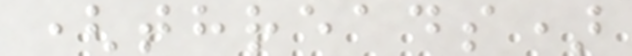(threads)
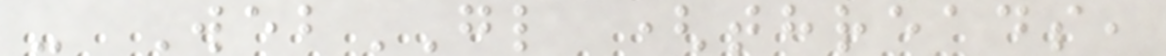- WebGL (threads,
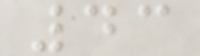43
